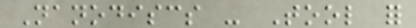Nanodiscs - Tool for
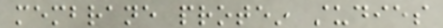membrane protein studies
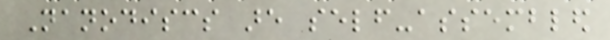Nanodiscs are self-assembled
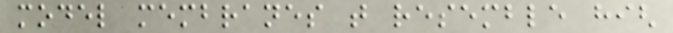model membranes that resemble high
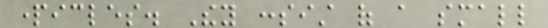particles. They consist of a small
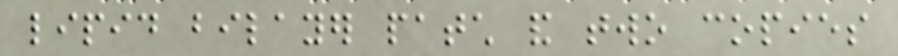lipid bilayer patch and two copies
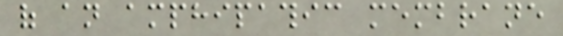of an amphipathic membrane
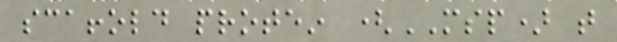scaffold protein (MSP) that
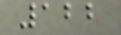122
